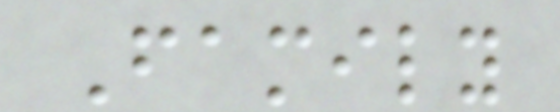Family
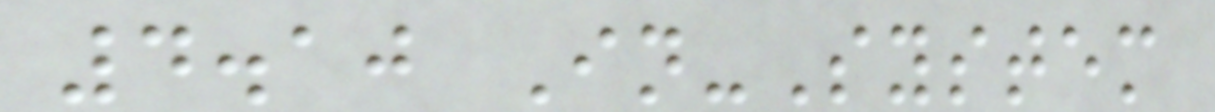4.10 In-System
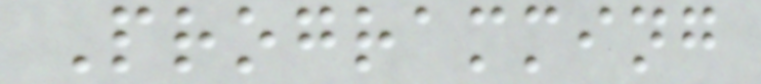Programming
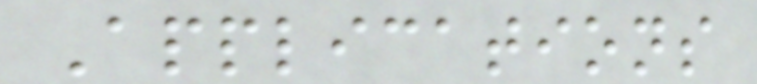Applications
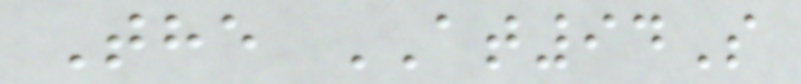The AT94S
